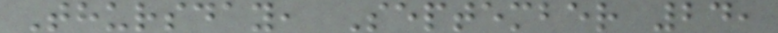Thursday, September 24,
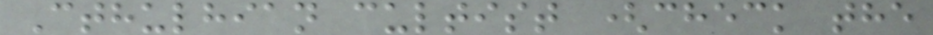Cthulhian cultist (check the
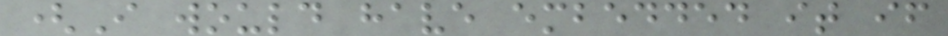(I would have embedded it if
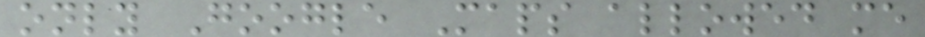only Google Maps allowed me
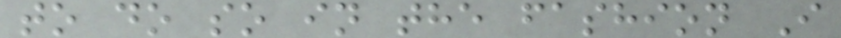to do so in the fashion I
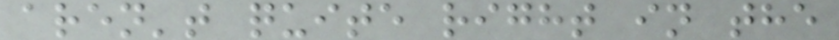aren't quite right in the
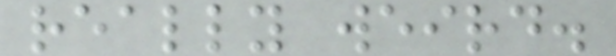really weird.
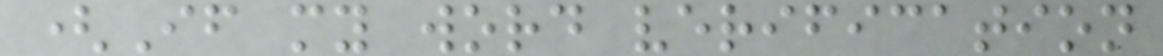(If my word verification
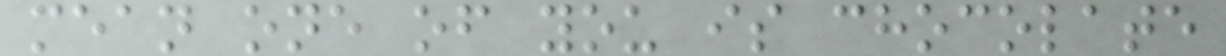mean one of you is chocolate
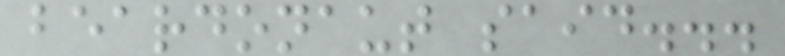beardonaut said...
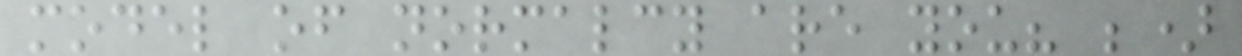model of normalcy are you? ;)
